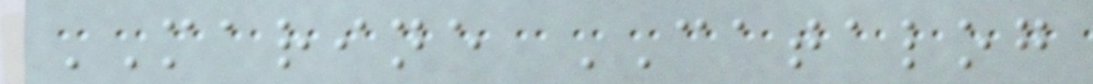MARINE CATALOG
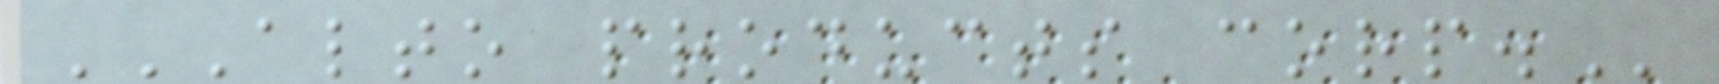ALTO PRODUCTS CORP.
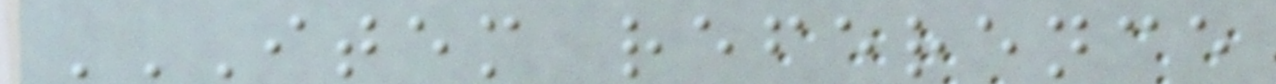ITEM REFERENCE
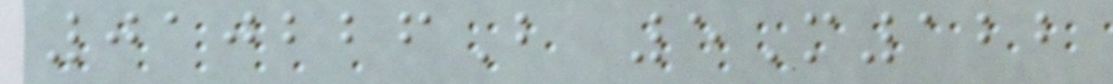010226B 5M122
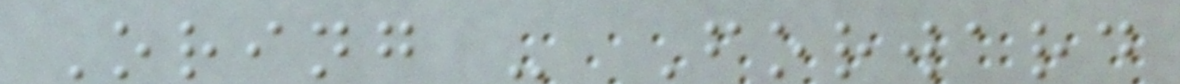Oring - Forward
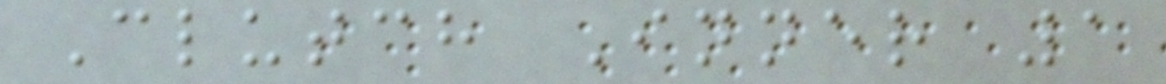Clutch Inner 1
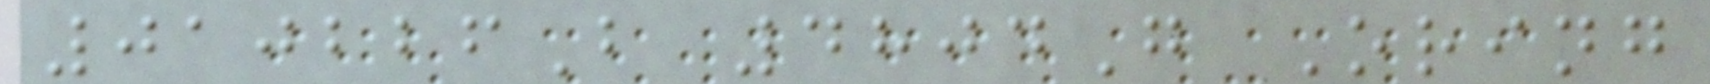010226B 4804G Oring
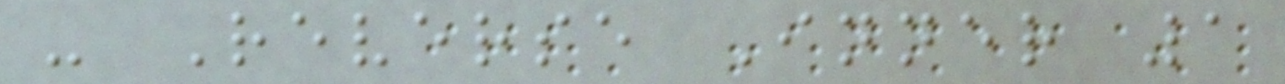- Reverse Inner 1
